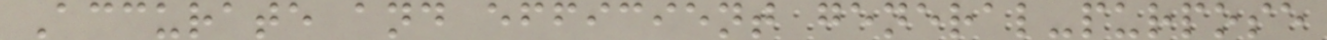Accurate and efficient general-purpose
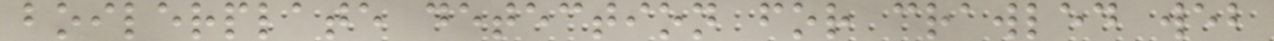boilerplate detection for crawled web
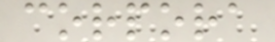corpora
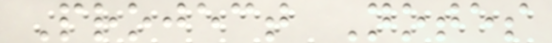Project Notes
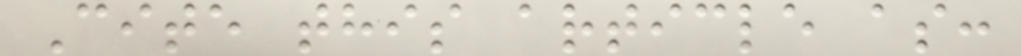Cite this article as:
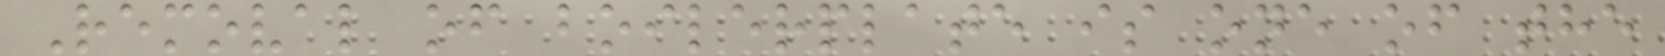Removal of boilerplate is one of the
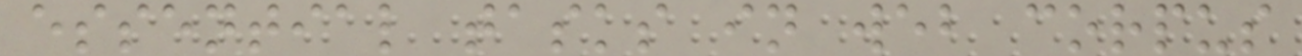essential tasks in web corpus
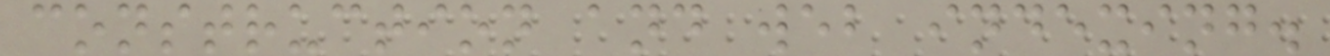construction and web indexing.
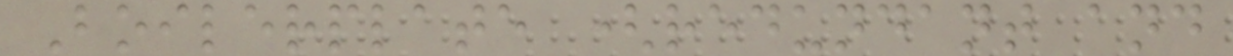Boilerplate (redundant and
